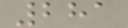281
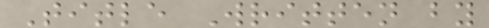Title Written by
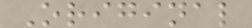Original
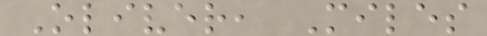Oliver, Miles
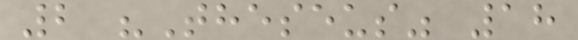2 "Theseus" 18
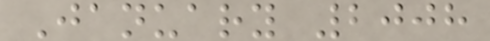January 2008
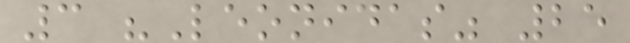3 "Leonidas" 25
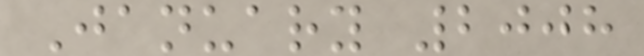January 2008
